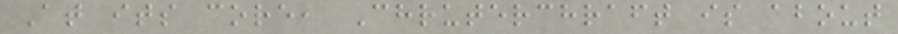At its core, Chruterchraft is about
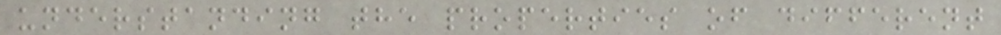understanding the properties of different
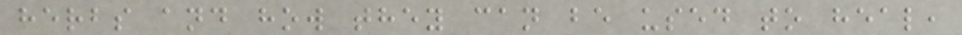herbs and how they can be used to heal,
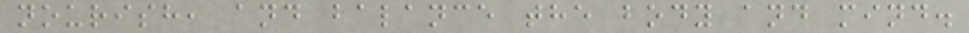nourish, and balance the body and mind.
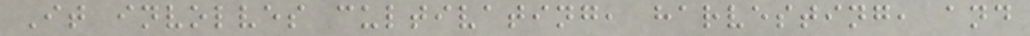It involves cultivating, harvesting, and
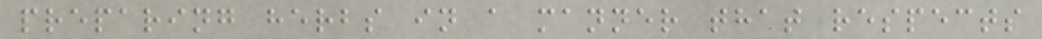preparing herbs in a manner that respects
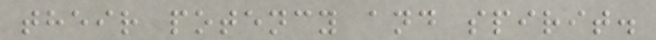their potency and spirit.
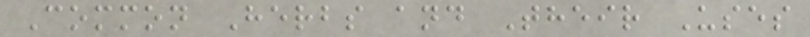Common Herbs and Their Uses
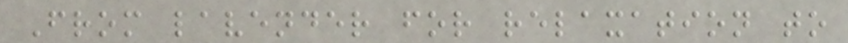From lavender for relaxation to
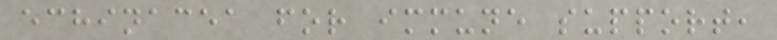echinacea for immune support,
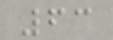63
